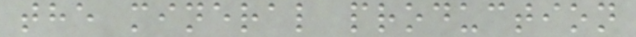the mineral production
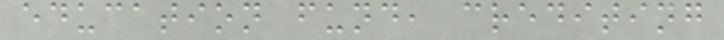education fund, crediting
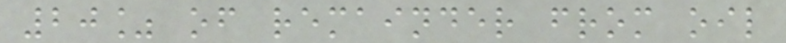20% of remainder from oil
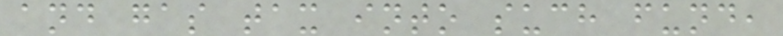and gas tax into such fund,
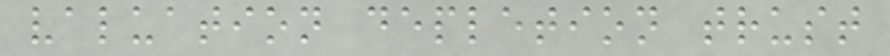valuation depletion trust
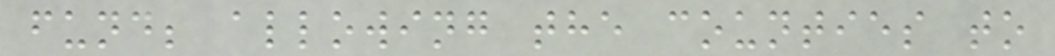fund; allowing the counties to
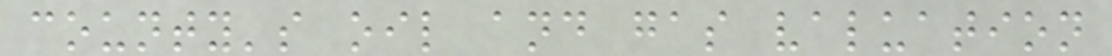county's oil and gas valuation
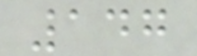147
